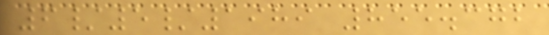6/5/1989 855.372
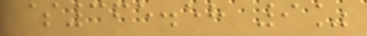$365.58 9%
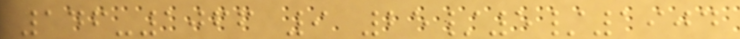146-1066 9 25/5/1904
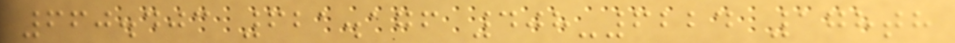660.403 621.176 408-6224 178th
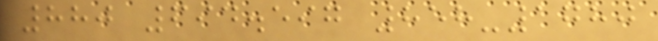880 694.597 858-1780
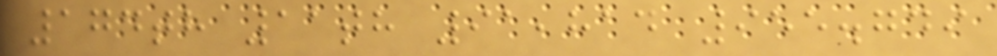174th 11th 91,814 955.749
